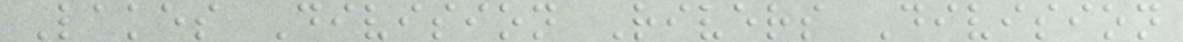Lakes Division Rivers Division
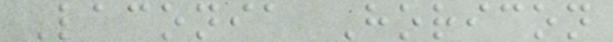Laconia Horicon
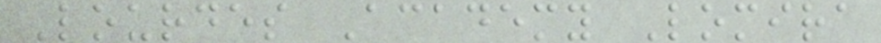Lourdes Academy Lomira
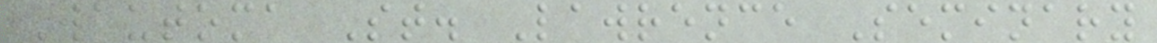Wautoma St. Lawrence Seminary
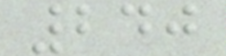240
